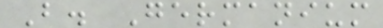B. Germanium
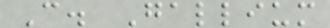C. Gallium
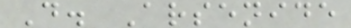D. Arsenide
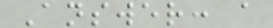Answer: a
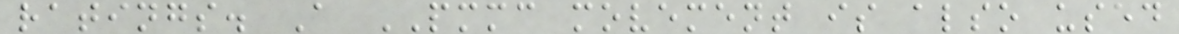ratings. A PMMC movement is also used
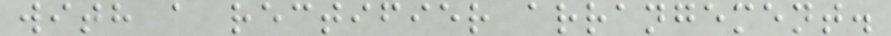with a rectifier arrangement.
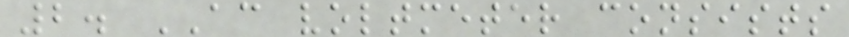2. AC voltmeter consists
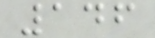146
